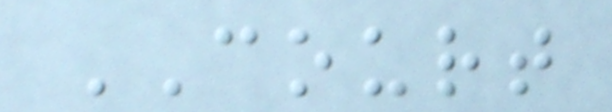COURT
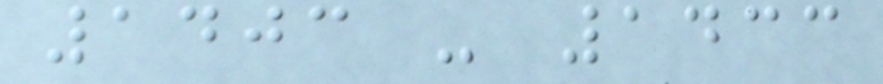1403 - 1433
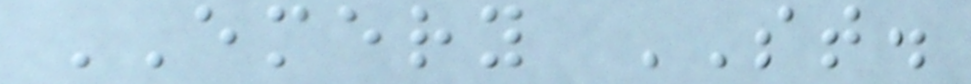EMERY ST.
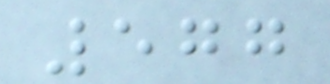577
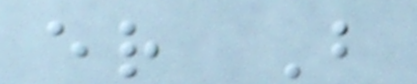er B
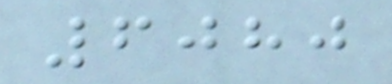6080
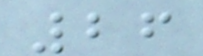26
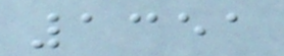1351
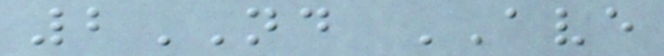2ND AVE
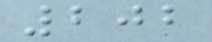202
